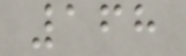168
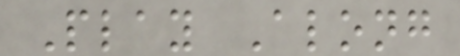Play Along
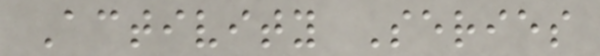Activity Series
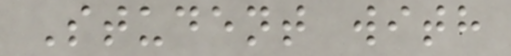Student with
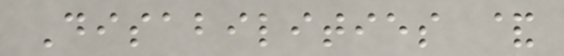Disabilities &
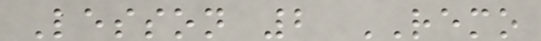Lesson 2 REMO
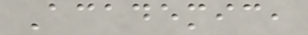Academic,
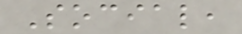Social,
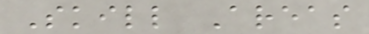Skill Areas
